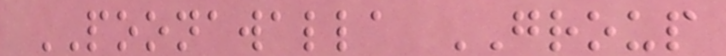POONAWALLA GROUP
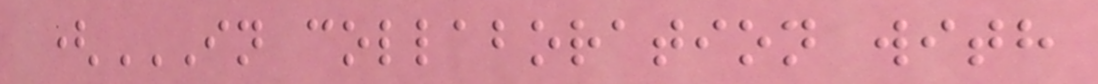(IN COLLABORATION WITH
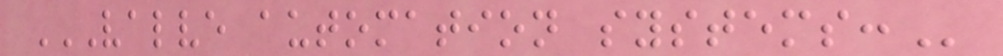VALVE AUTOMATION SYSTEMS:
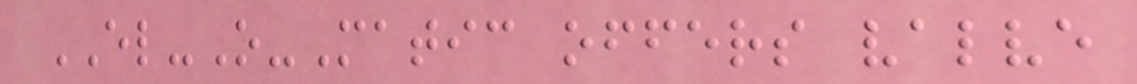EL-O-Matic offers valve
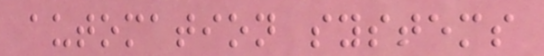automation systems
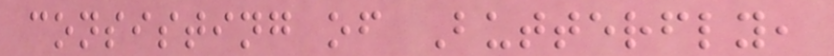consisting of Butterfly,
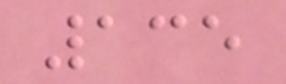135
